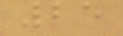25
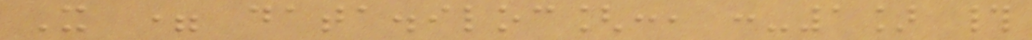X = data.iloc[:, :-1] #
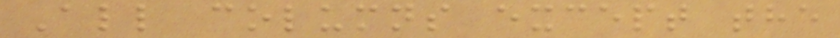All columns except the
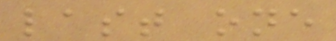last one
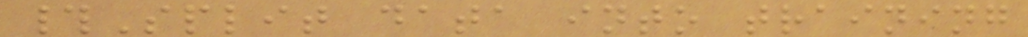#Split data into training
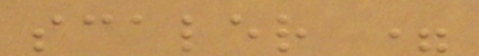scaler =
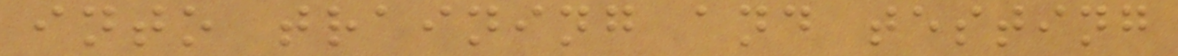into training and testing
